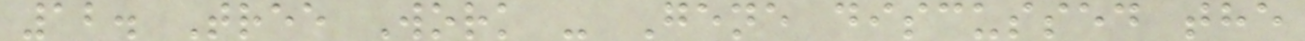12. Tree Work - Gene discussed the
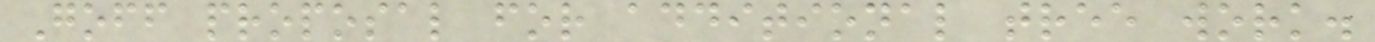Goff proposal for additional tree work.
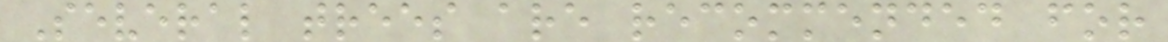Several trees are recommended for
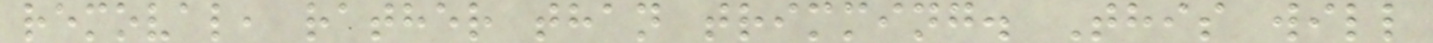removal, rather than trimming. This will
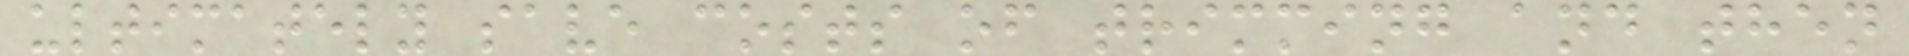ultimately save costs of trimming and then
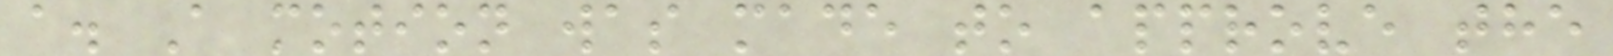a. A motion was made to approve the
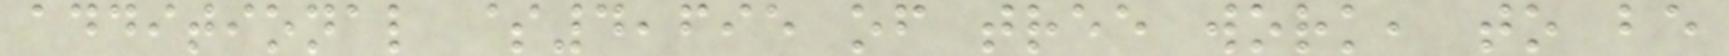additional $4,695 of tree work, to be
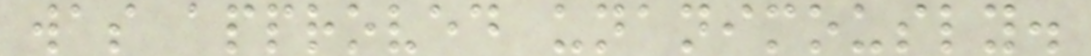was approved unanimously.
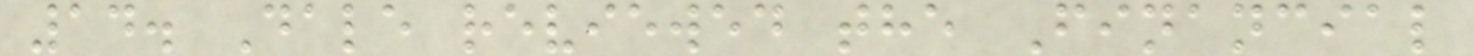14. Dale reviewed the Financial
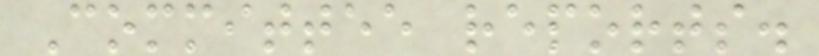Committee reports.
